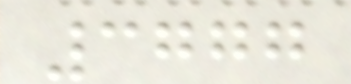3777
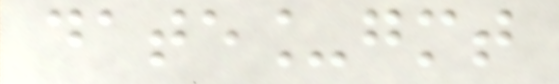date_gmt
